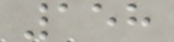158
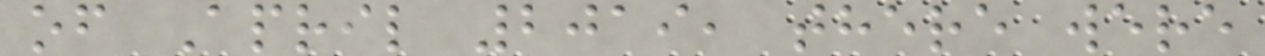of April 2019, there were
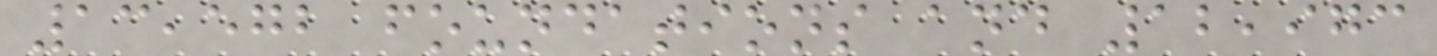13,572 foundations and 12,973
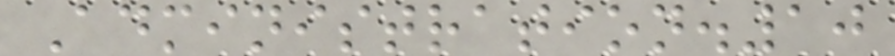Administration.10
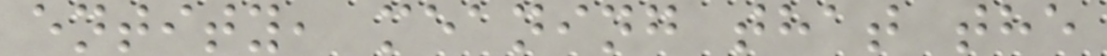entity, meaning that the
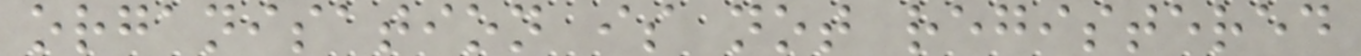organisation is not registered
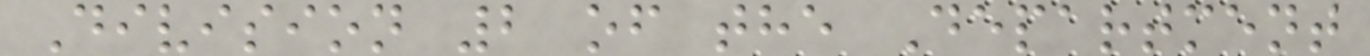Division 2 of the Department
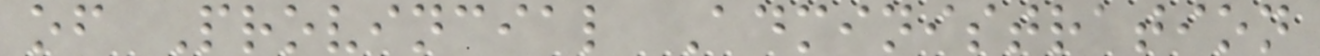of Provincial Administration
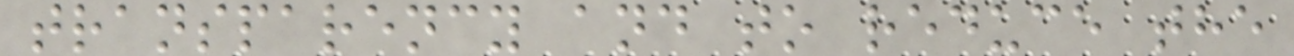transparency and to reduce the
